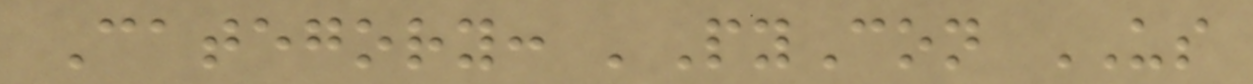Category: 'PyCon US
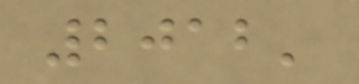2012'
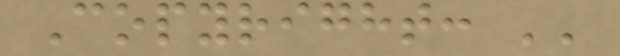Copyright: ''
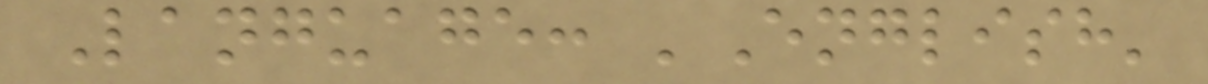Language: 'English'
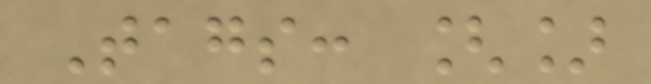Tags: []
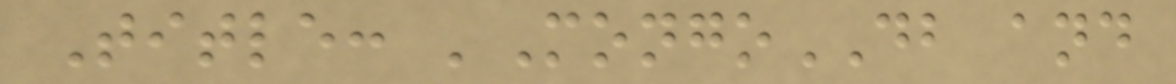Title: 'MongoDB and
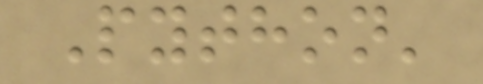Python'
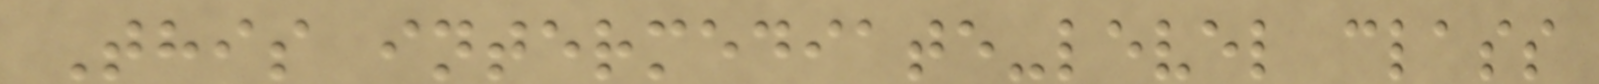This intermediate-level class
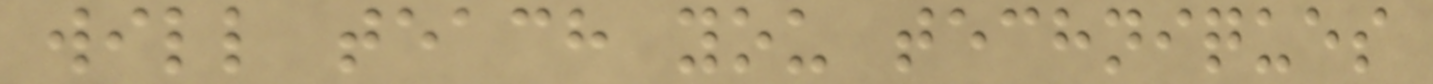will teach you techniques
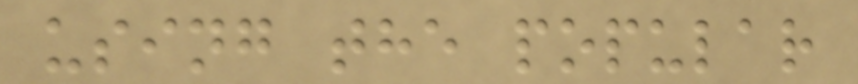using the popular
